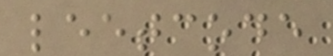leetcode
